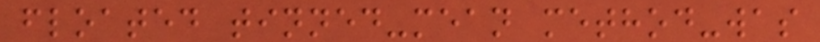floated tinned-mean method-was
